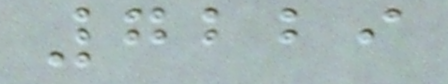7229
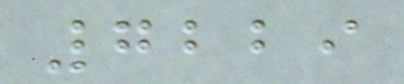7229
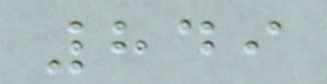849
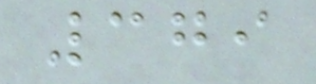379
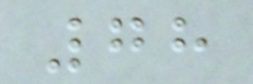78
